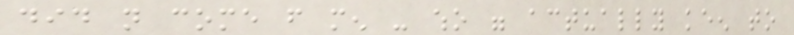did not come from men - who were actually keen to
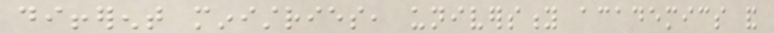different ministries, university academics and
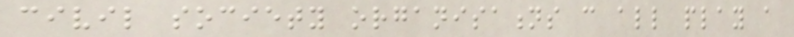civil society organisations can all play a
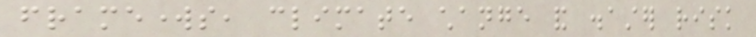frameworks, climate change and disaster risk
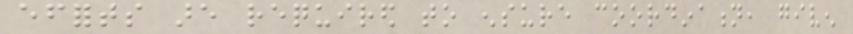efforts are required to ensure coordination, given
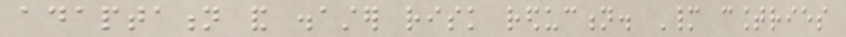adaptation and disaster risk reduction. Many countries
